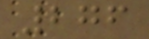276
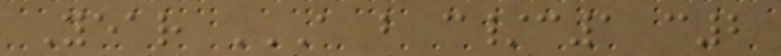Year A B C/C1 C2
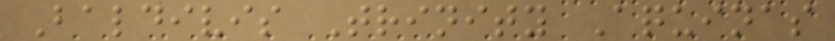Baldivis Trinity Aquinas
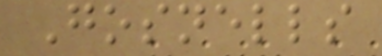Gosnells
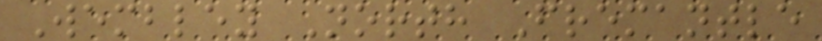Wembley North Fremantle
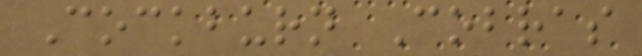Cockburn Cobras
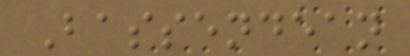Bassendean
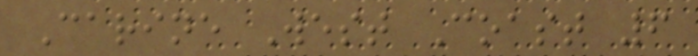Carine West Coast 6
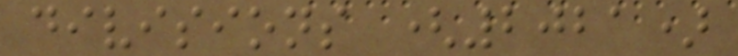divisions (2021)
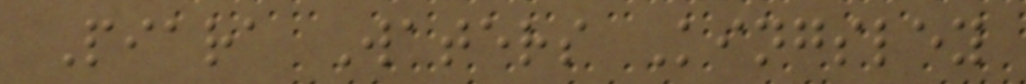Piara Waters Kingsley
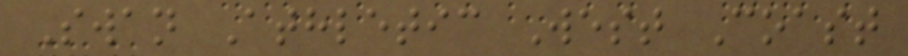Swan Athletic West Coast
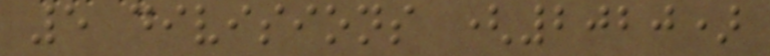5 divisions (2020)
